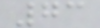73
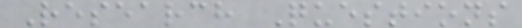Research Questions
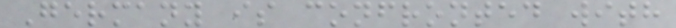Germany is confronted with
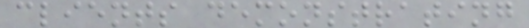clients demonstrating
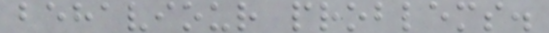behaviour problems.
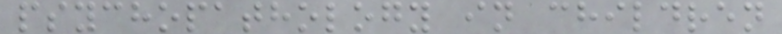psychopathology in children
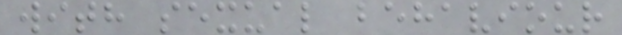with sexual behaviour
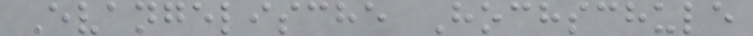Evangelische Hochschule
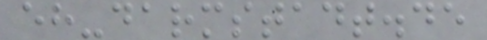eh-darmstadt.de
